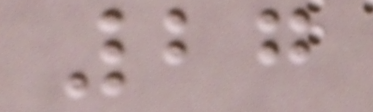27
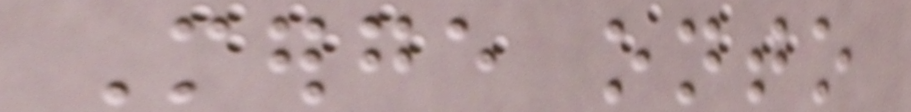Merge onto
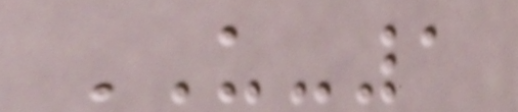US-1
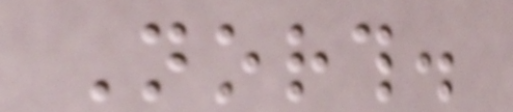North.
